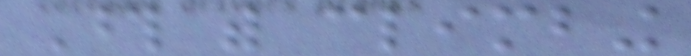Those with climbing
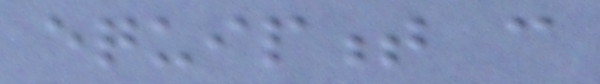equipment can
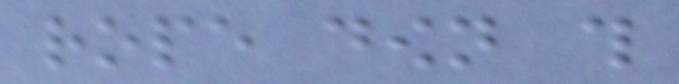rope down this
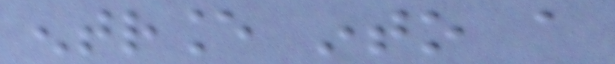entrance into a
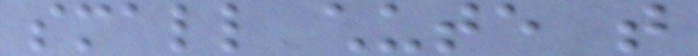small chute that
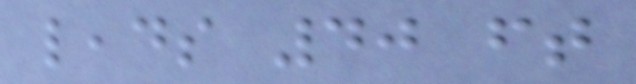leads 40 ft
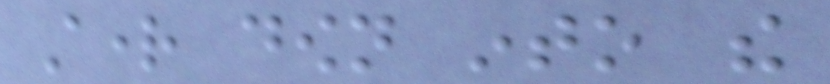stright down into the
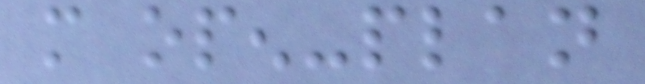more open-plan
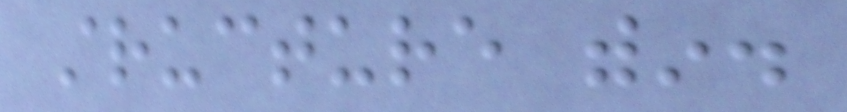structure within.
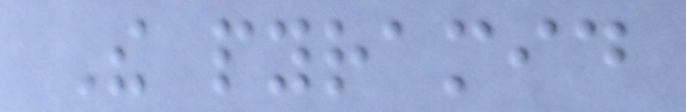The pyramid
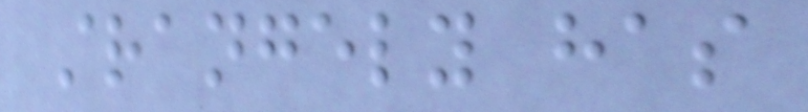strangely has
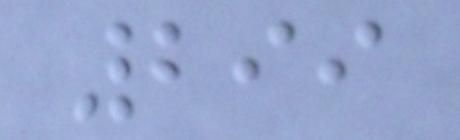299
